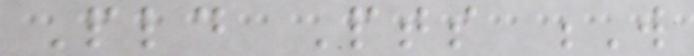Pld Pts W
